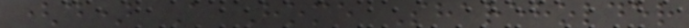(d) A Home Shareholder
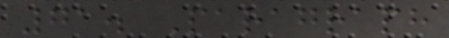71. Paragraph
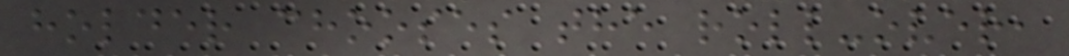holder chooses the roll-over,
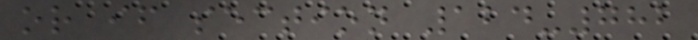or if section 124-782
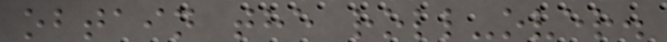obtain the roll-over.
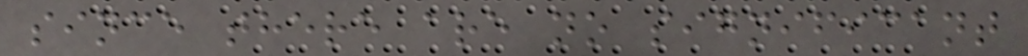since there are no significant
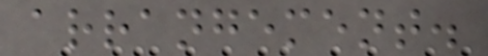arrangement.
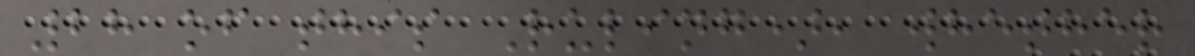28 of this Ruling), whether
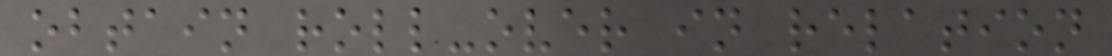obtain roll-over in relation
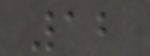12
